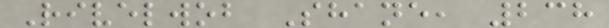Rivelwob Shane, 238
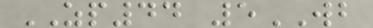ZP44 5WB
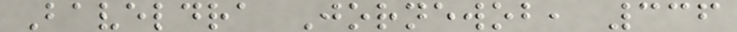Baveldra Jornewob, 336
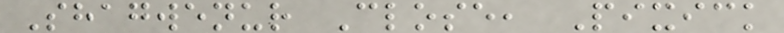Shagwenur Close, Pixick
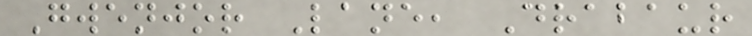Gwenjor Lane, Drabaur
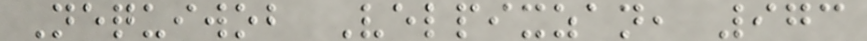Nequiwob Velpixzan, 973
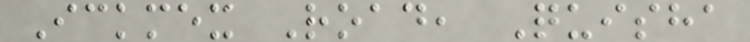Ickmex Road, Quisha
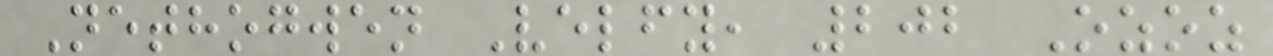Nethogwen Velfy, 202 Ozoz
